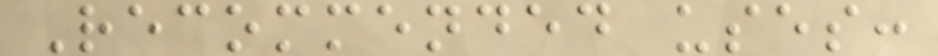Recommended uses:
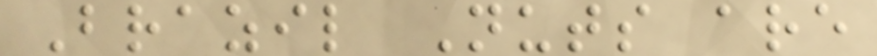Brazil Nuts are
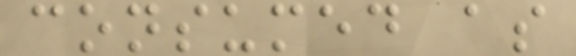consumed as
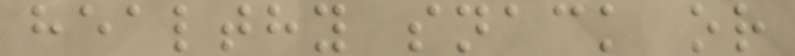healthy snack or
